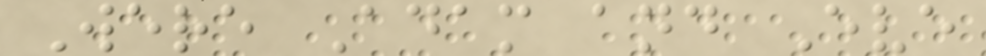Were Adam and Eve
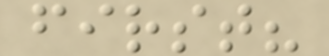first?
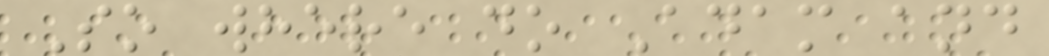So where do Adam and
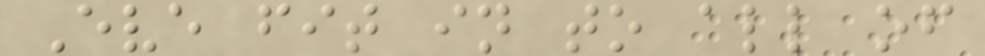Eve fit in to all of
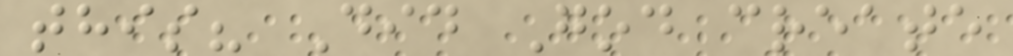this? Did God create
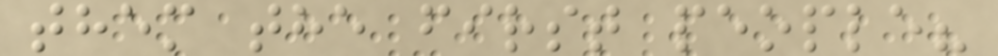them the first people?
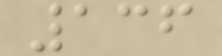136
